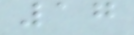17
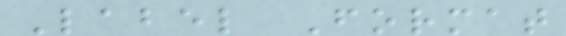Label Format
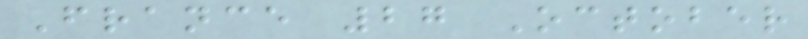France 27 October
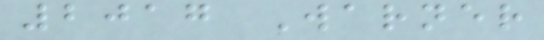2017 Warner
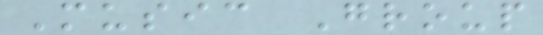Music Group
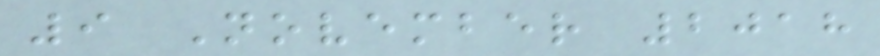9 November 2018
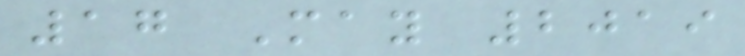17 May 2019
